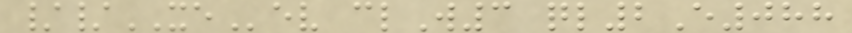//XEev clW3 ql2E088
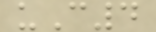uC4
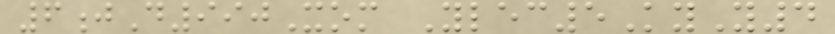6jD990Xom Ylec5KyY4
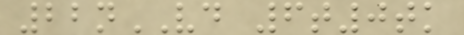22nVD 6t0tk
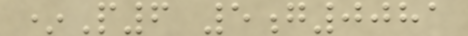*P6 5g0081
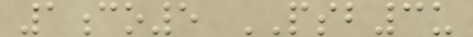1co5 PSB3u
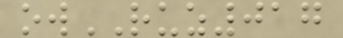owRUZ017
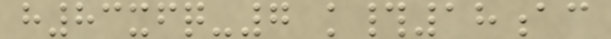h83xfq-7 k#18ac
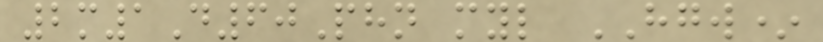2m1D60Phn myl HGW*
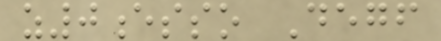z0esso Degf
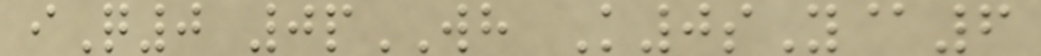iQ0 0pWH K0sY@6
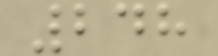248
